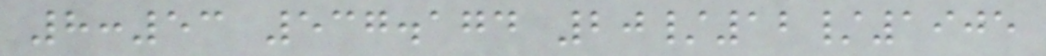8:53 537.174 20/12/1905
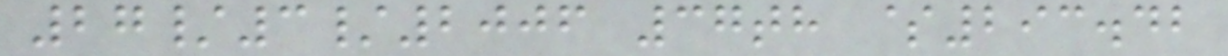27/3/2006 37th $293.42
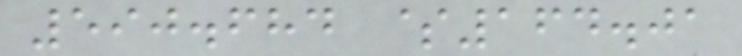590.684 $164.01
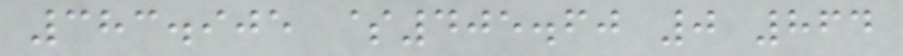383.905 $405.60 0 864
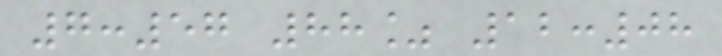7:57 88% 12:08
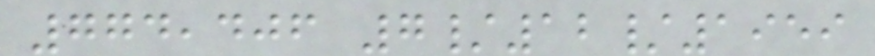774,406 7/12/1959
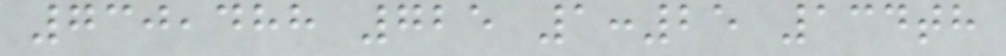730,488 725 1:25 134th
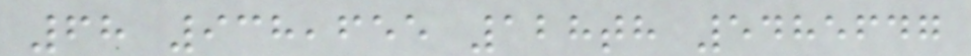68 938,655 128th 5485647
